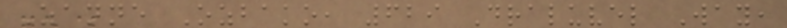Zanne Ozbako, 629 Draluvel Way,
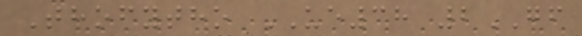Thofytho UE38 2GF
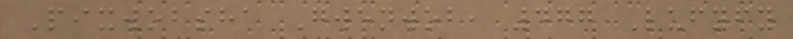Pixwobsha Gwenwob, 477 Lufyfy
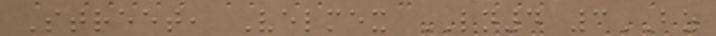Street, Velmex LN4 3BZ
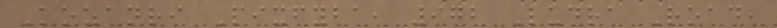Kozanri Pixfyba, 972 Ludra Road,
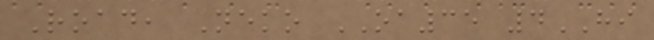Road, Neko OA35 4HI
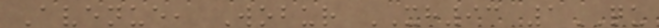Avenue, Wobur XH93 1QU
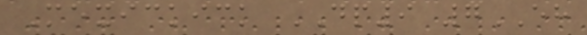Mexickick DP9 7EH
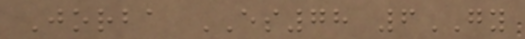Jorba ES78 6GY
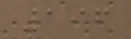196
